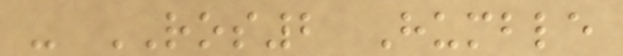- ROS2 Humble
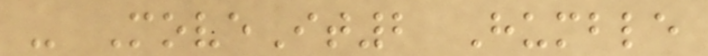- MoveIt2 Humble
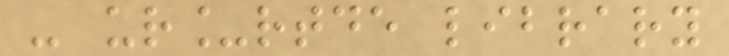- ur_rtde library
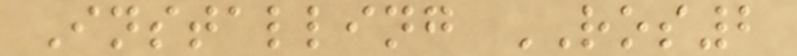Installing ROS2
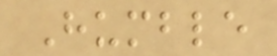Humble
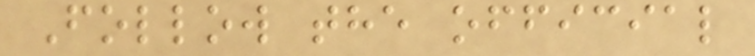Follow the official
